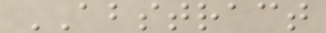ABSTRACT
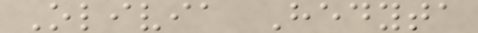Olivia Hedyta
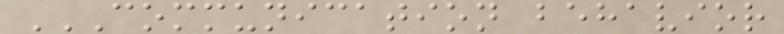COMMUNICATION BEHAVIOR
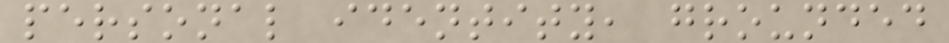personal identity, grounded
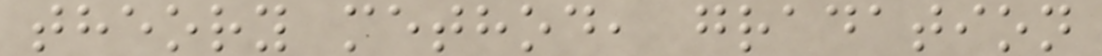theory method, gradation
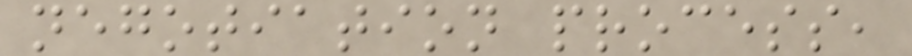negotiation process,
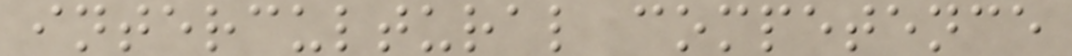intercultural competence
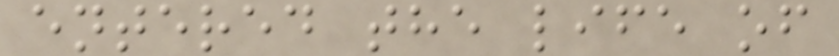entered the life of
